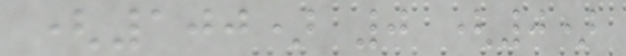(100) 0 (0)
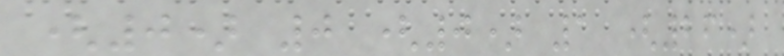(0) 0 (0) 1 (26)
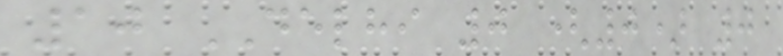10 DELHI 0 (0) 0
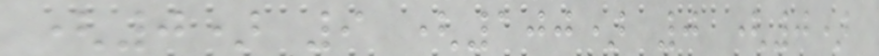(0) 9 (100) 0 (0)
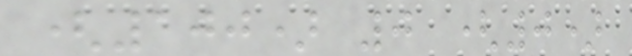(100) 0 (0)
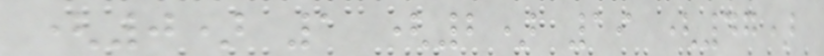(0) 1 (2) 19 (47)
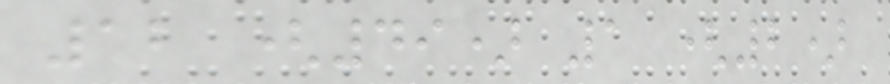12 (49) 1 (2)
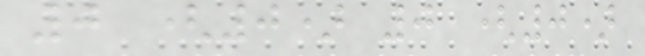0 (0) 0 (0)
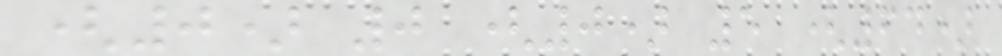(0) 0 (0) 5 (64)
